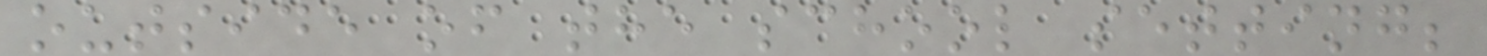outside of the school setting;
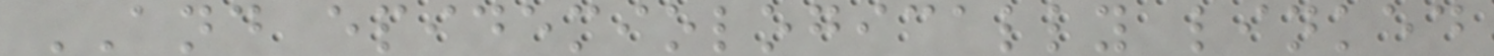AND epidemiologically linked
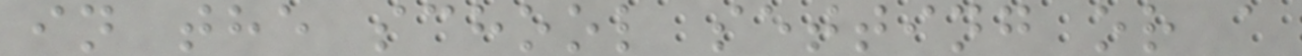in the school setting or a
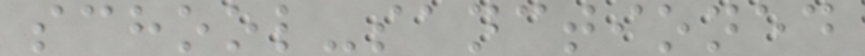school-sanctioned
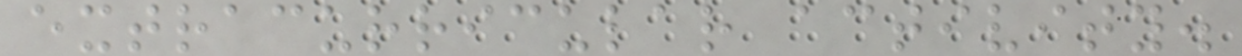extracurricular activity.
